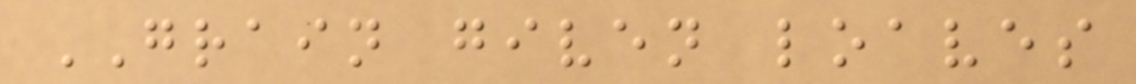GRAIN given loaves
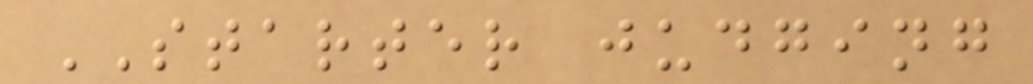STARTER judging
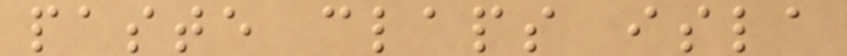paste claps isla
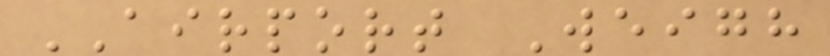AIRPORT Weigh
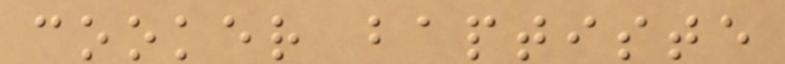cooker baptiste
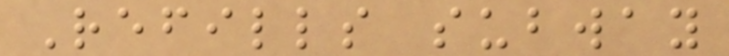Refills subway
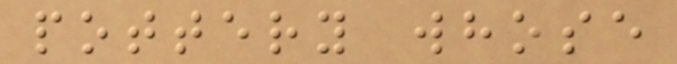pottery whose
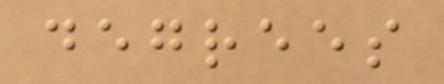degrees
